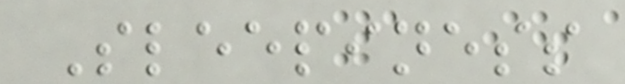Sleepiness
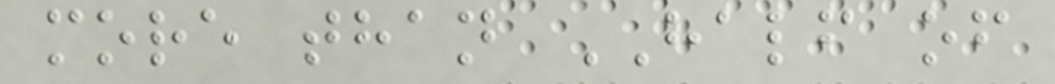more than HALF of
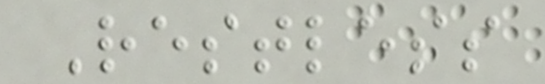Restless
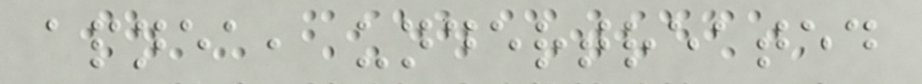apnea, undertreated
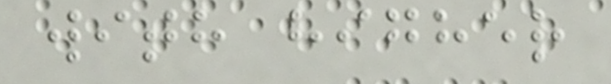with higher
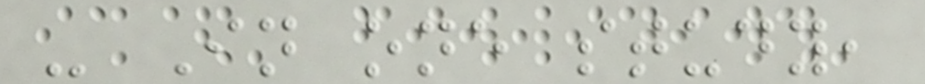- In one study,
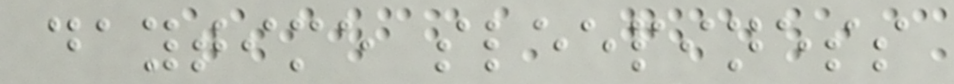daytime sleepiness
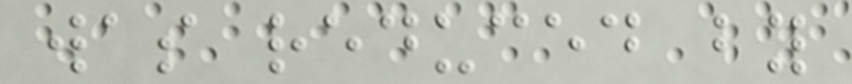was reduced by
